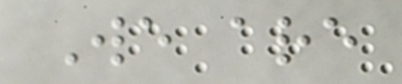We are
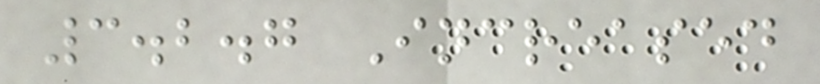3.2.7 Increased
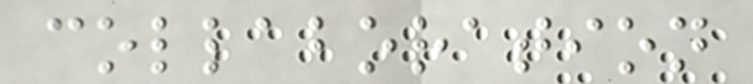collaboration
